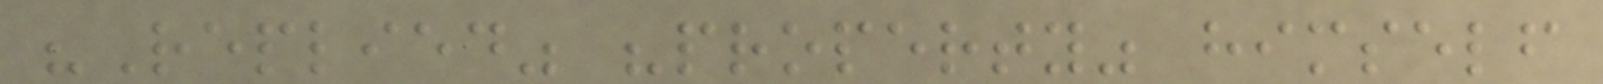"Replied" "property" himself
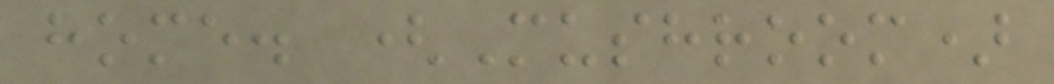home. (Mushroom)
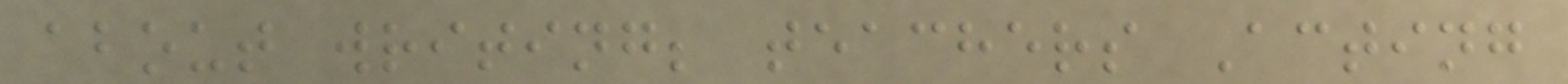about writing; teachers Acting
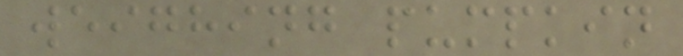weighing pumpkin
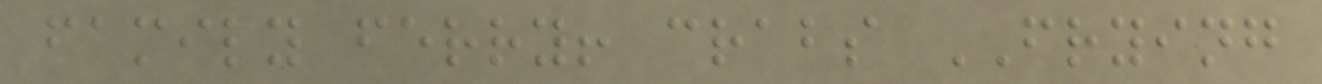family ferry! crabs FRYING
